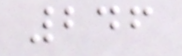246
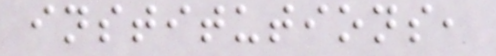institutions,
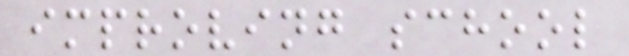improving school
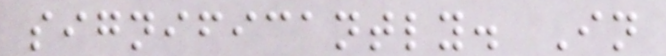significantly. In
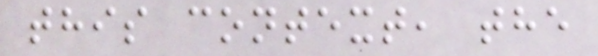this context, the
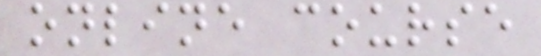online course
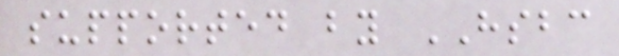supported by HSBC
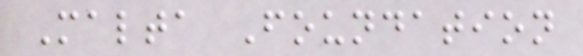Malta Foundation
